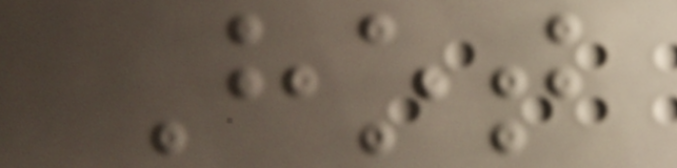Hot
